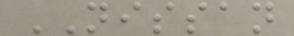NISSAN
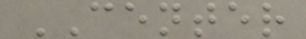CENTER
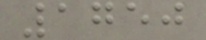1750
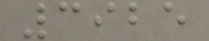3925
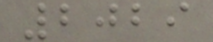2029
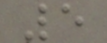5
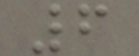6
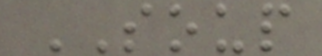SOUP
